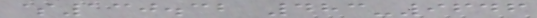$130.32 483-9646
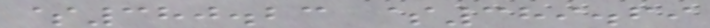$380.23 $389.69
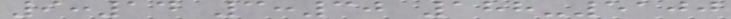9:14 3:30 188-5100
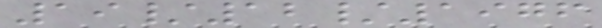19/12/1976
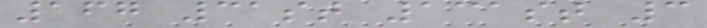167 31st 131st 3
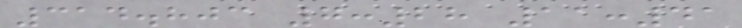314.803 7:28 11:41
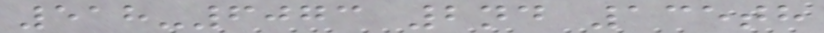518-6073 2nd 135th
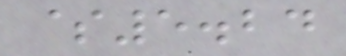$5.24
